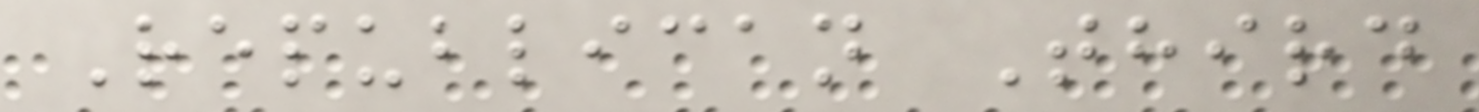Republican Third
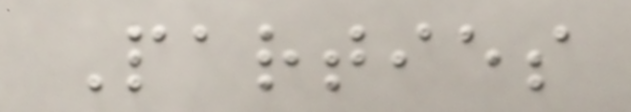Parties
